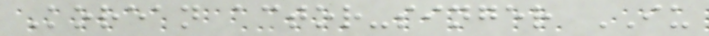Korean actor-singer IU
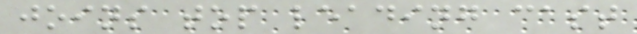joins top leading cast
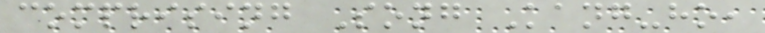comprising Song Kang-ho,
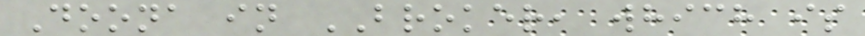Doona in BROKER, which is
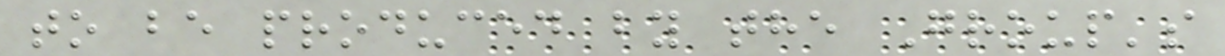to be produced by the Group's
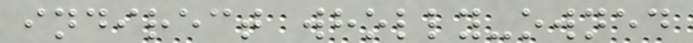indirect wholly-owned
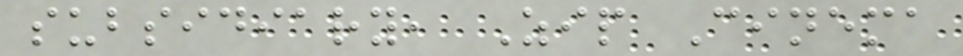subsidiary, Zip Cinema
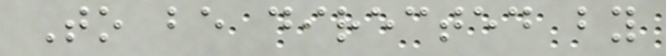To be directed by
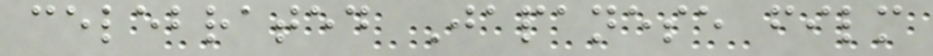celebrated Japanese film
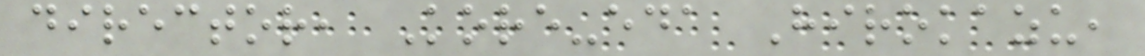director, Kore-eda Hirokazu,
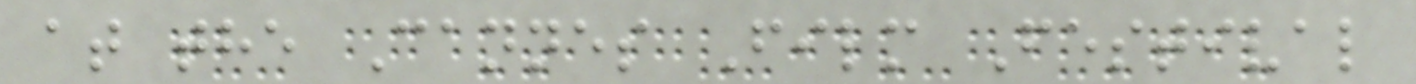at the Cannes Film Festival
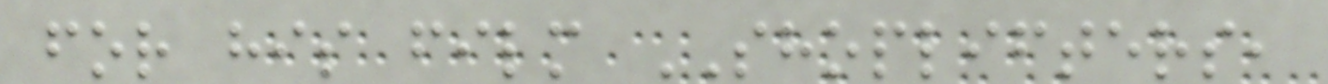for his film SHOPLIFTERS,
